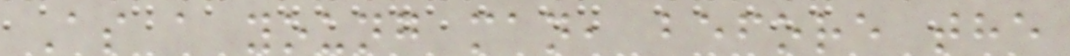As a young man, before the
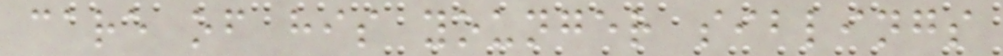care of his younger siblings
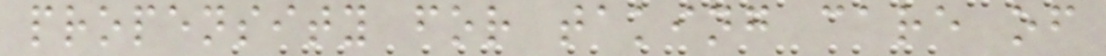propensity for taking care of
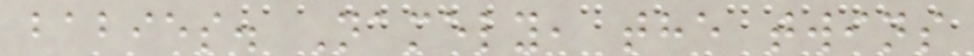babies. Namely, the twins
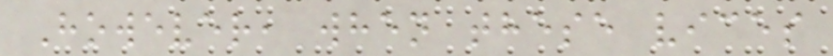However, when these vices
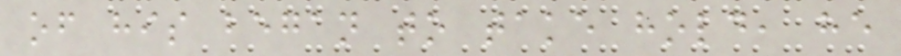of his began to take hold, he
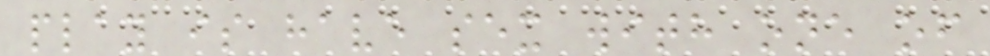play is have sex with one of
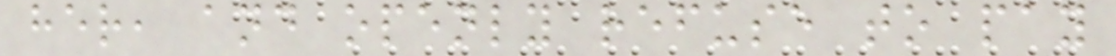her, and openly refuse to pay
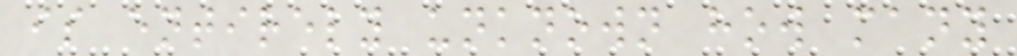is entirely unknown how many
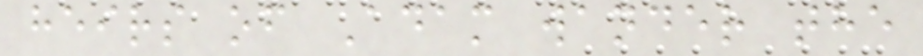heirs of Adam wander the
